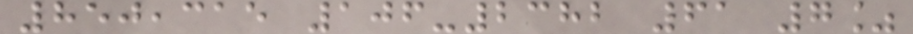850,315 106-2382 61 7%
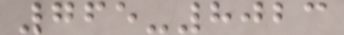765-8023
